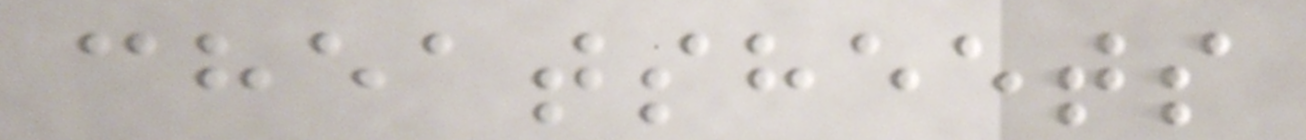cheatsheets
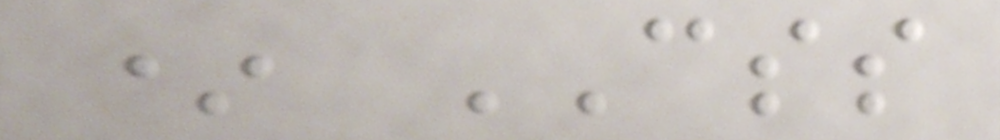* CSS
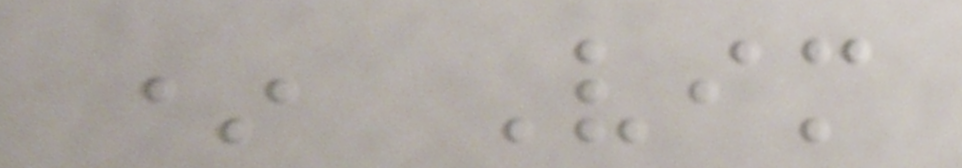* Vim
